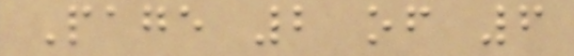Page 2 of 6
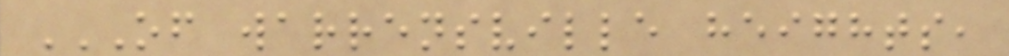OF WARRENSVILLE HEIGHTS,
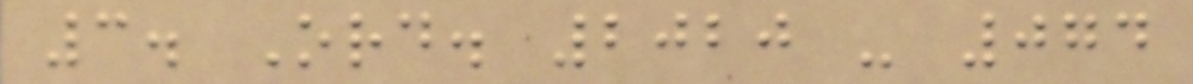3. Ord. 2020 - 074
